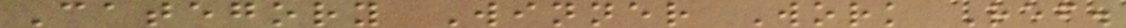Category Winner Work Ref.
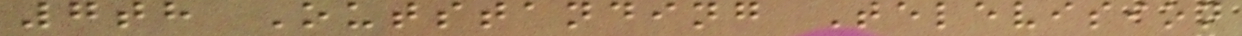7th Outstanding Television
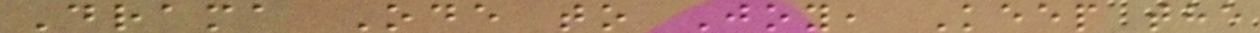Drama Ode to Joy, Keep the
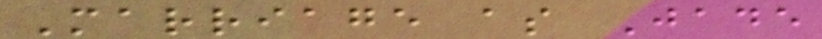Marriage as Jade
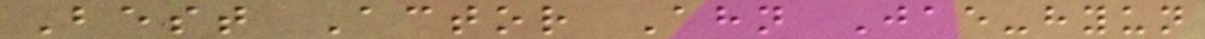Best Actor Ahn Jae-hyun
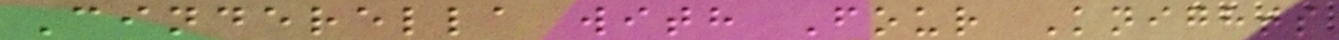Cinderella with Four Knights
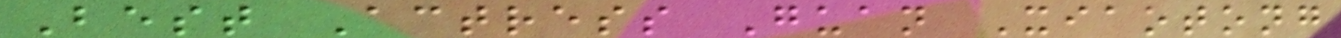Best Actress Guan Xiaotong
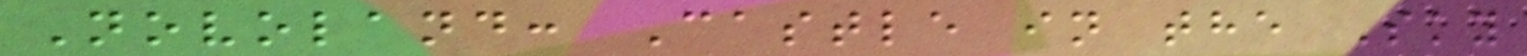Novoland: Castle in the Sky
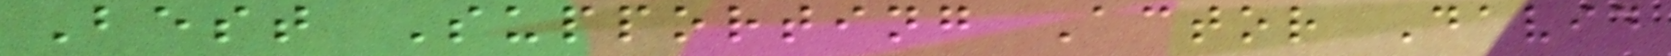Best Supporting Actor David
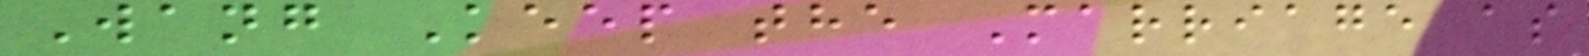Wang Keep the Marriage as
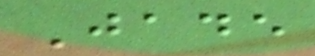Jade
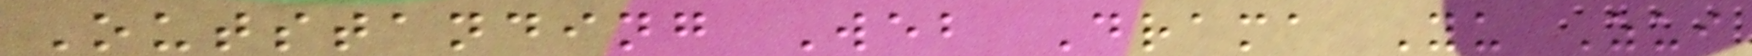Outstanding Web Drama Yu Zui
